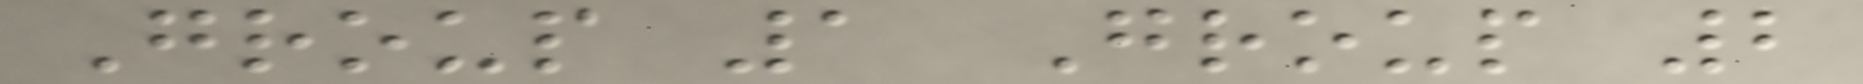Group 1 Group 2
